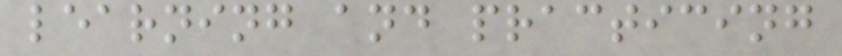learning and practicing
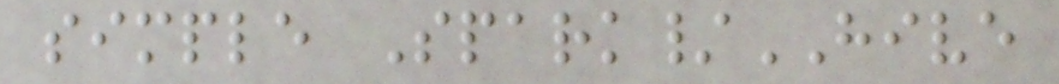simple Spark/HIVE
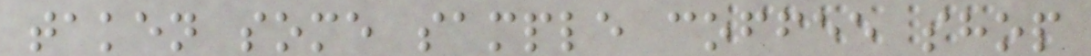taken some sample coffee shop
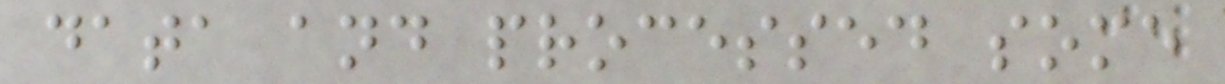data and processed some
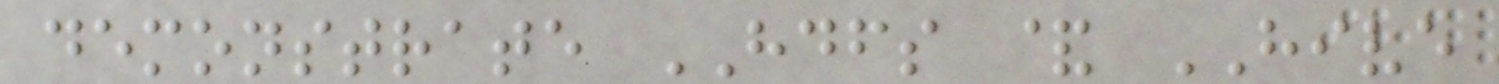demonstrate HDFS & HIVE
